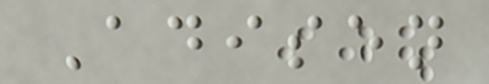Adisen
